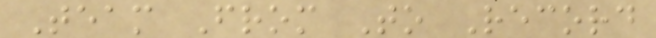Team From To Record
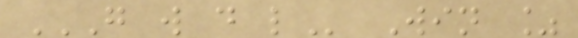G W D L Win %
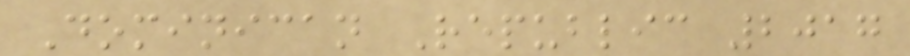Dominican Republic 2017
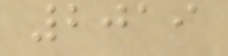2019
